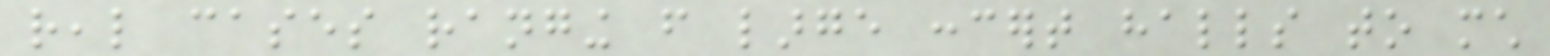real cases ranging from large concert halls to much
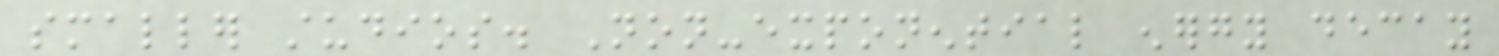smaller studios. Non-exponential energy decay
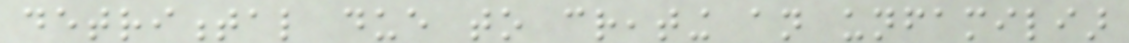detrimental due to creating an unfamiliar
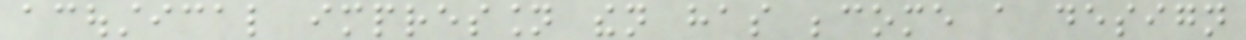acoustical impression then has become a design
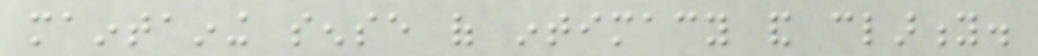maintaining sense of intimacy and clarity.
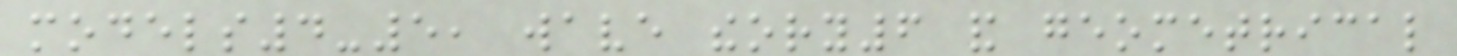models4-5, wave theory6 and geometrical
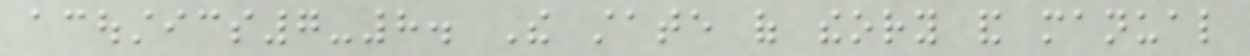acoustics7-8. The state of theory and manual
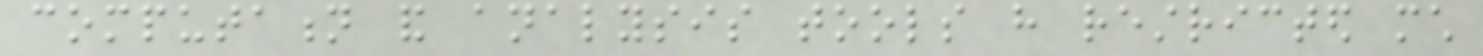computation and analysis tools have restricted much
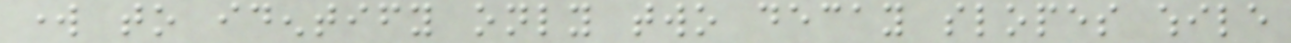work to identify only two decay slopes while
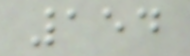154
